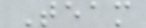Team
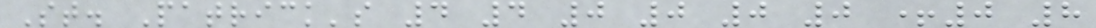St. Patrick's 4 4 0 0 0 0 +0 8
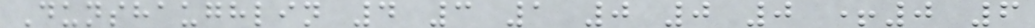Dunshaughlin 4 3 1 0 0 0 +0 6
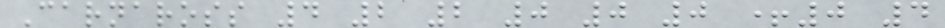Carnaross 4 2 2 0 0 0 +0 4
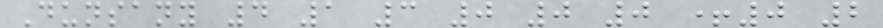Dunsany 4 1 3 0 0 0 +0 2
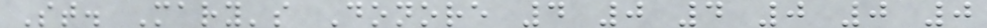St. Mary's Donore 4 0 4 0 0 0
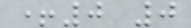+0 0
